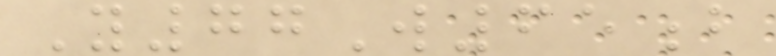Y77W65b
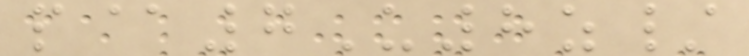p@7U8z/
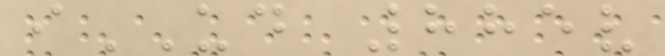iUD 885v
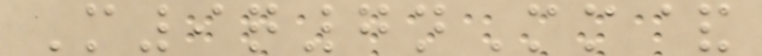M9q7nMm&
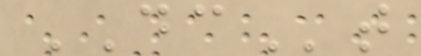DCt
